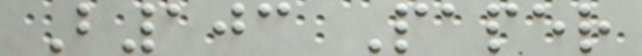B103 Paper
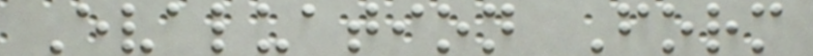Evaluation Form
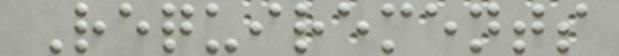Requirements
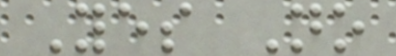Yes No
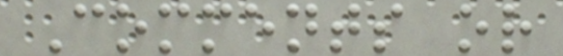Comments or
